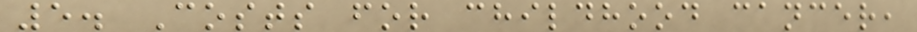5. Costs for childhood cancer,
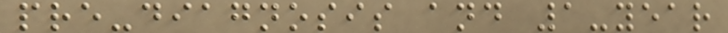pre-diagnosis and 1-year
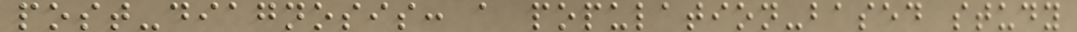post-diagnosis: a population-based study
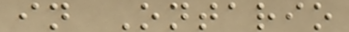in Ontario
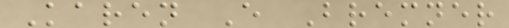Karen E Bremner
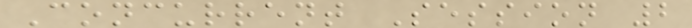Concurrent Session 2
